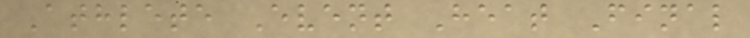Athlete Event Heat Final
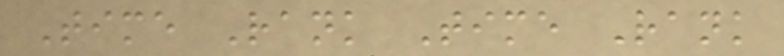Time Rank Time Rank
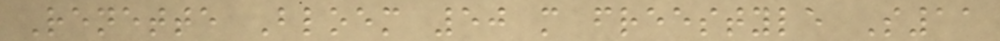Renette Bloem 50 m freestyle S11
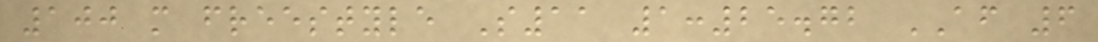100 m freestyle S11 1:25.72 AF 6
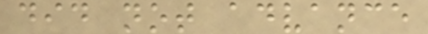did not advance
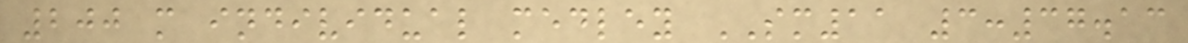200 m individual medley SM11 3:37.13
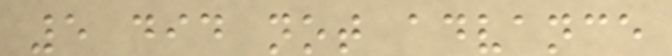5 did not advance
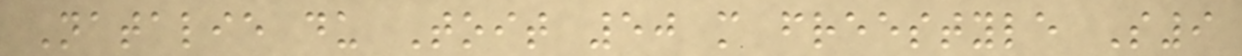Natalie du Toit 50 m freestyle S9
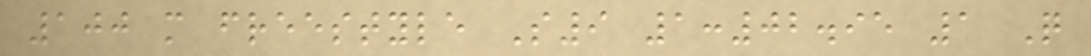100 m freestyle S9 1:02.95 1 Q
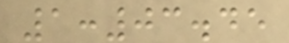1:03.45
